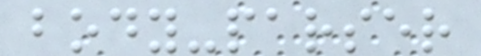body-parser
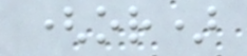(or)
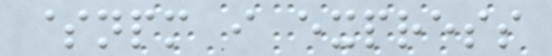$npm i express
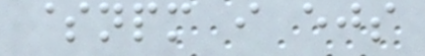$npm i ejs
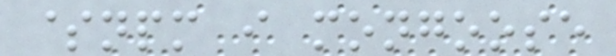$npm i mongoose
